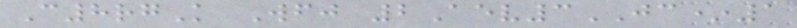C8rgK Wfj 2Aev3JC*1
